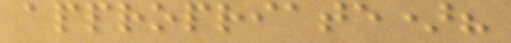appropriate)?
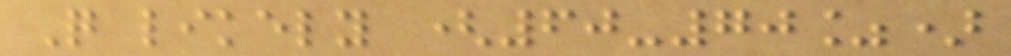Quite likely (60-70%)
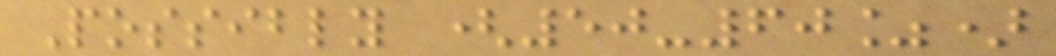Possibly (50-60%)
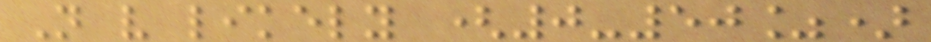Not very likely (0-50%)
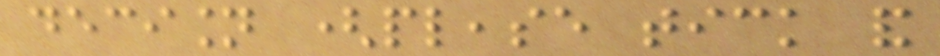decision (please tick and
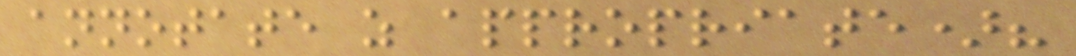annotate as appropriate)?
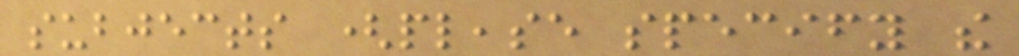subjects (please specify the
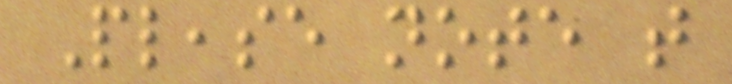Please note that
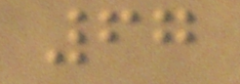67
